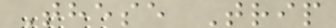These Trip
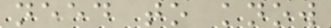need to know
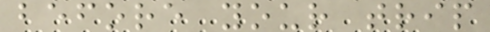before your trip
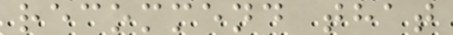recommend that
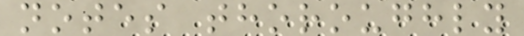notes thoroughly
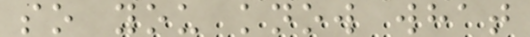so you know what
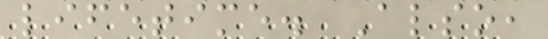lifetime. Also,
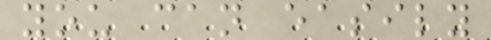you can easily
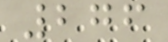276
